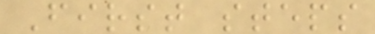First steps
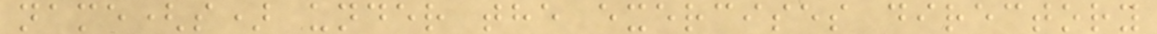name(s) under the exercises directory
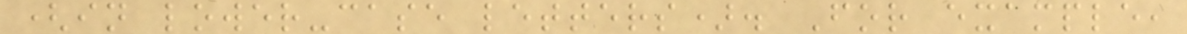(in lower-case letters). For example,
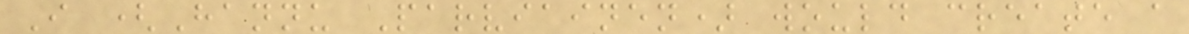I (Hannu Parviainen) would create a
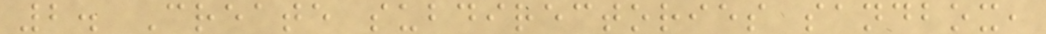2. Create subdirectories sandbox,
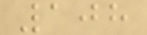108
